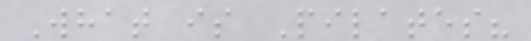What is Pilates?
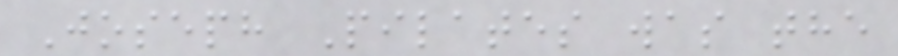Joseph Pilates was the
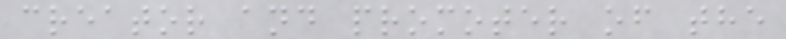creator and promoter of the
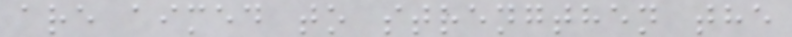are aimed to strengthen the
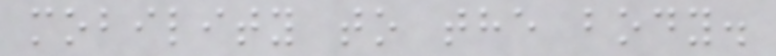mobility to the body.
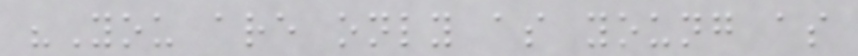"You are only as young as
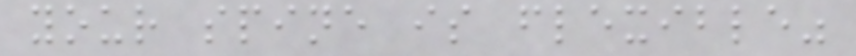your spine is flexible"
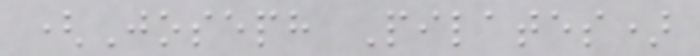(Joseph Pilates)
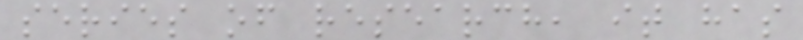series of research, it has
